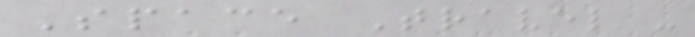Space Travel -
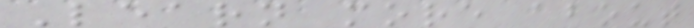Learn more about
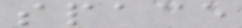space
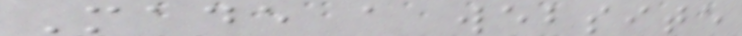Made a website
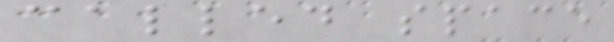called space
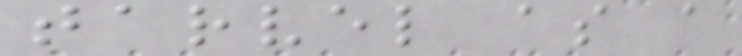tarvel as a
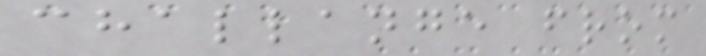challange from
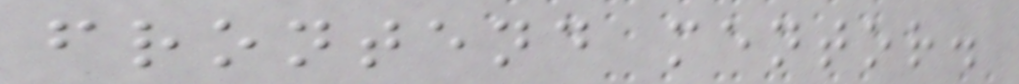frontend mentor.
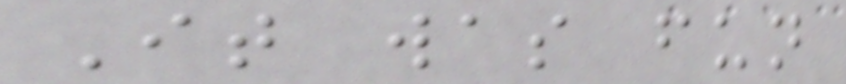It was fun
